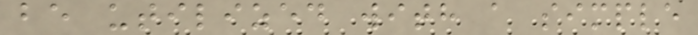be utilized with a simple
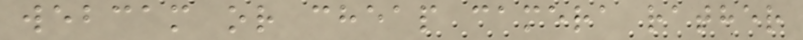webcam or cheap camera rather
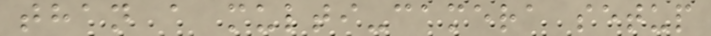than a multi-camera setup
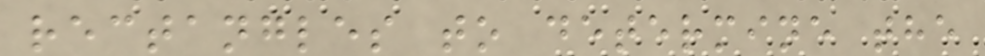rectangles to determine the
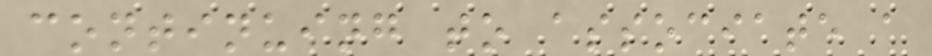continuing to associate a
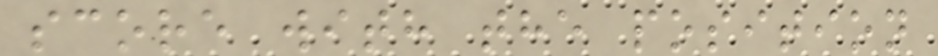score with the position
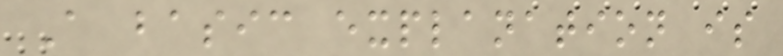A basic explanation is
